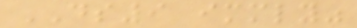DS9 immediately"
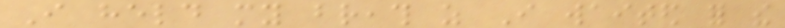I held my breath as I waited for the
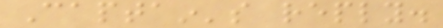Captain's reply.
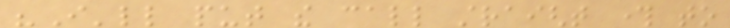"I'll put the call straight through to
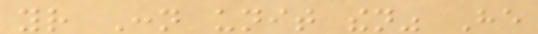your Conn unit then" He
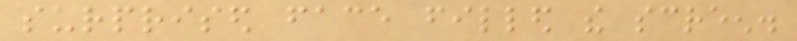surprised face filled the screen.
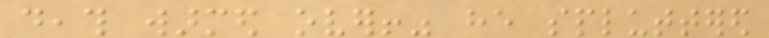death warmed over!" he spluttered
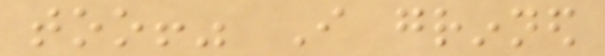too!" I grinned
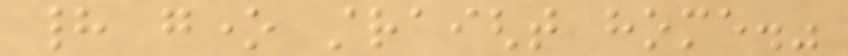had gone straight home."
